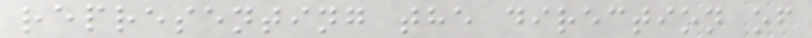representing the direction of
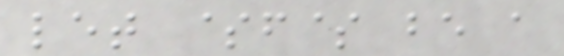let $f$ be a
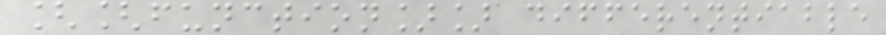[[function]] differentiable
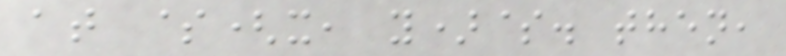at $(x, y)$. then,
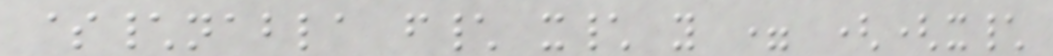$\nabla f\ x\ y = ((x\
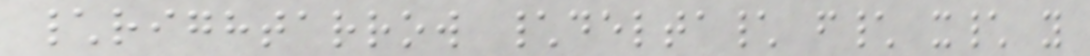\rightarrow \delta\ f\ x\ y
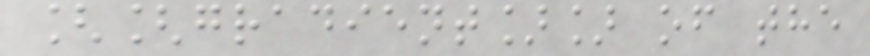[[gradient]] of the
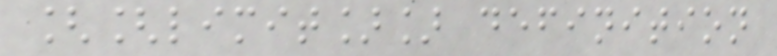[[limit]] definition
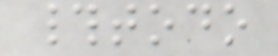#todo
